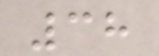38
